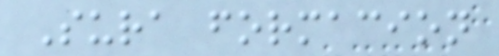Sura formacion
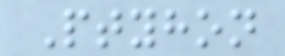Ptyhon
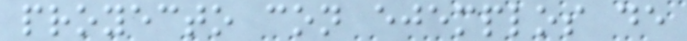proyecto con ejemplos de
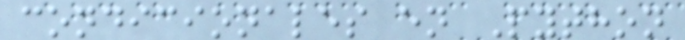condicionales en Python
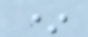*
